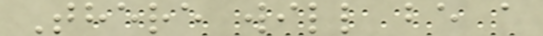There will be a
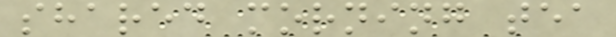shared morning tea
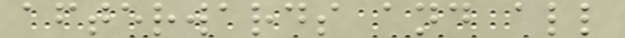afterwards and all
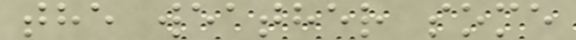the weather some
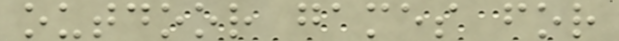outdoor games for
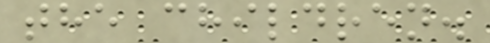the children.
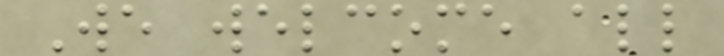We welcome all
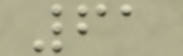61
